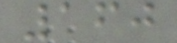160
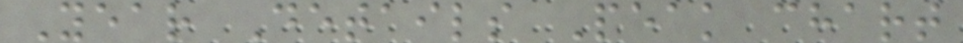Year Details Peak chart
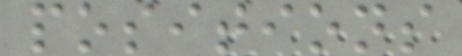positions
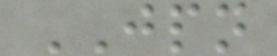JPN
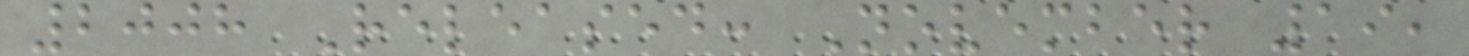2008 Released: November 19,
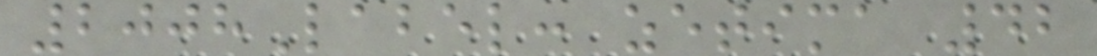2008Label: zetima 42
